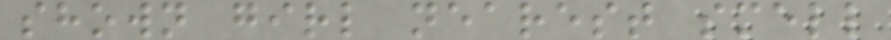shown girl nearest smell
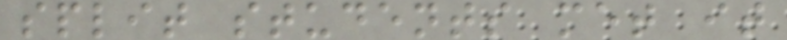split students met it
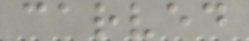carved
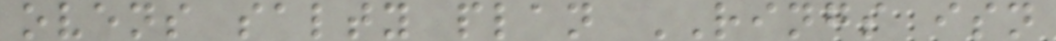ovens salty plan RINGS isn
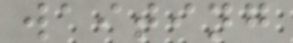waiting
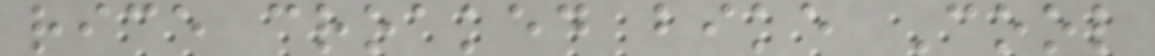rice croaked bike Cool
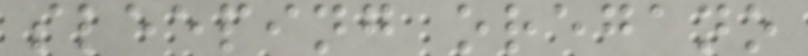sleeping oregano
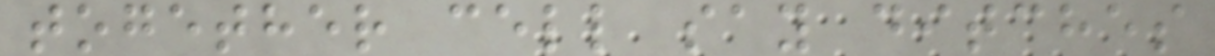together cell say ditches
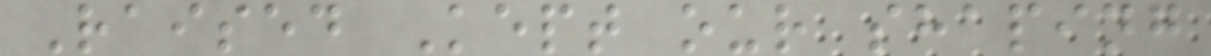Raised Kept our shaping
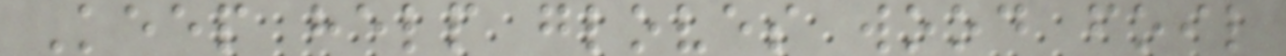Keep help gloves wood foil
